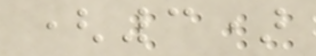(3)
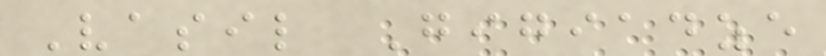Vasil Gigiadze
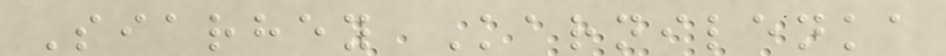Siarhey Karnilenka
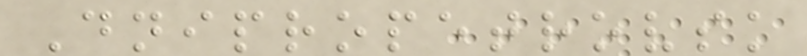Dnipropetrovsk
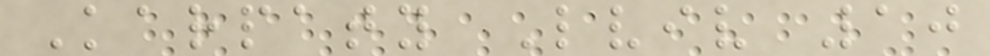Karpaty Lviv 10
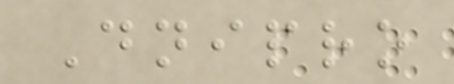Dnipro
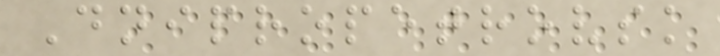Dnipropetrovsk
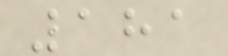181
